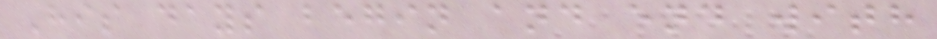His days begin and end with
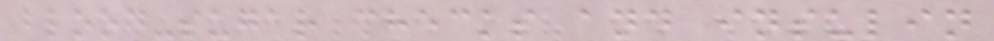blood-sugar checks and insulin
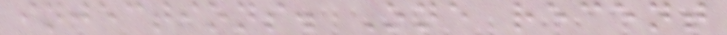injections. One recent
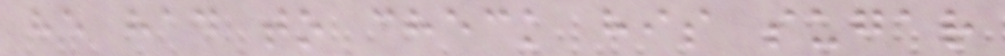he had to check his sugar
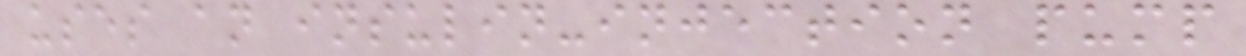uses an insulin-injection pump
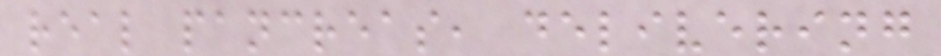real pancreas, delivering
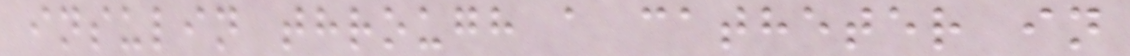insulin through a catheter in
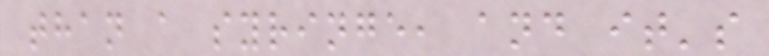than a syringe, and it's
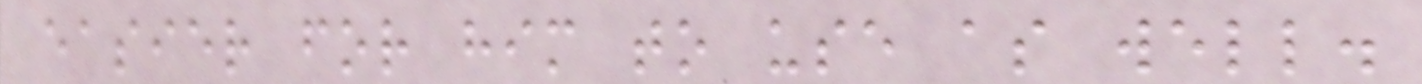easier for him to use as well.
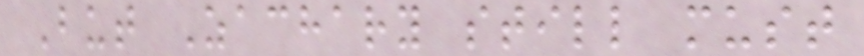But Zachary still must
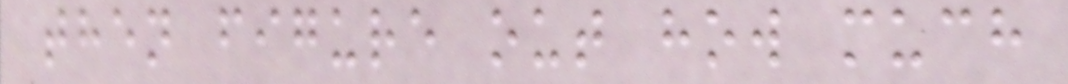then figure out how much
